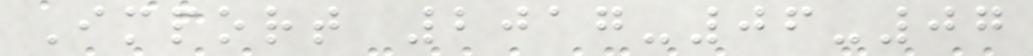Import 2017-06-07
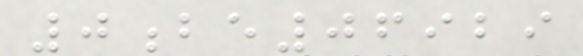0be06929
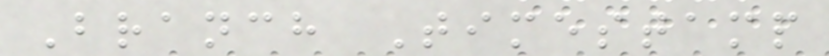Branch Timestamp
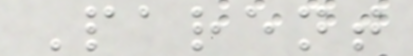Parent
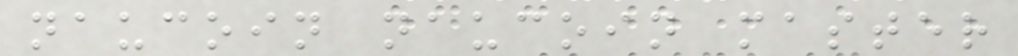naucoin naucoin master
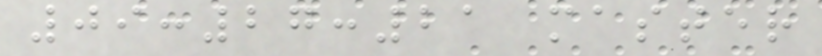09:27:21 master
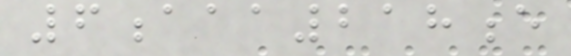6aaa218e
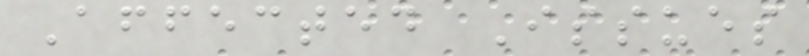Affected Issues
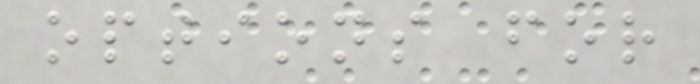options for
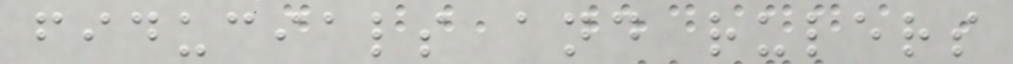fiducials and rulers
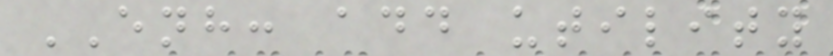ENH: add utility
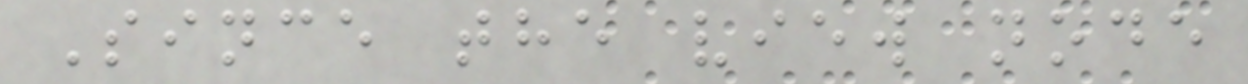Since the view node
